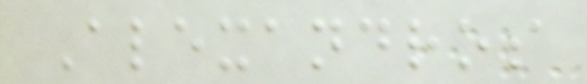Alexandros
